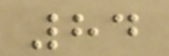84
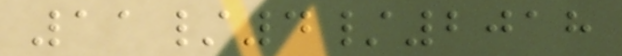11/4/2018
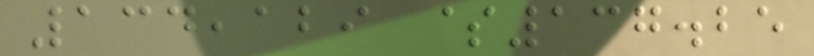134,129 $137.25
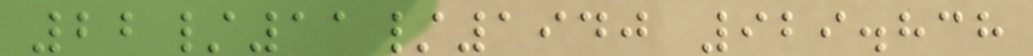22/11/1940 929.838
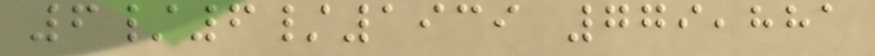6/6/1939 779,881
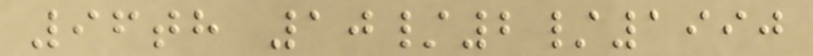96th 10/2/1990
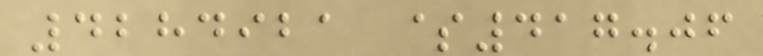4284921 $417.06
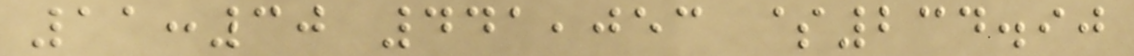11:30 441,053 $234.90
